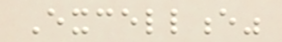Excellence"
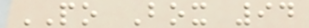PO Box 94
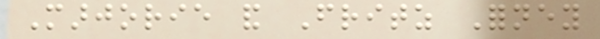Marjorie and Fritz Forney
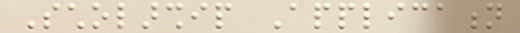Scholarship Application
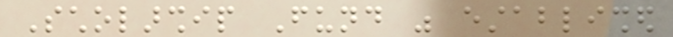Scholarship Fund was established
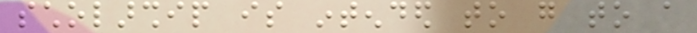scholarship is intended to go to a
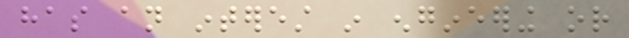has an interest in engineering or
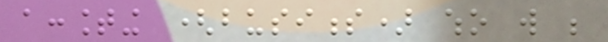accounting (business) who will be
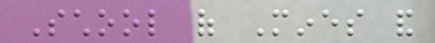School of Mines and
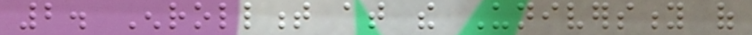2. Enrollment at the University of
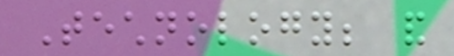Technology; and
